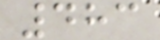483
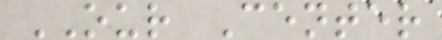OUR Center
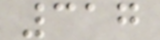317
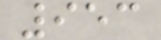953
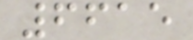6615
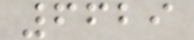6629
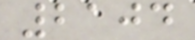2104
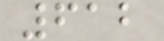612
